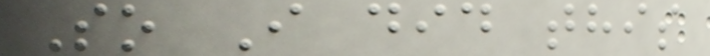So I did this
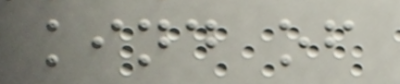kind of
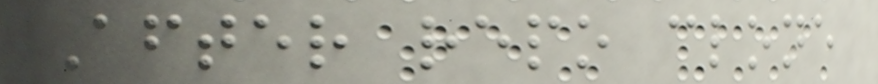After repo clone
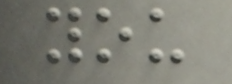you
